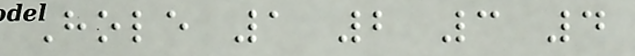Hole 1 2 3 4
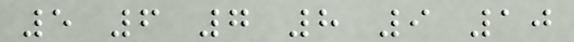5 6 7 8 9 10
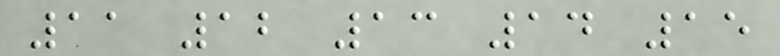11 12 13 14 15
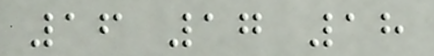16 17 18
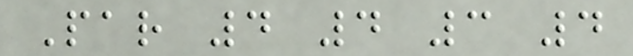Par 4 4 3 4
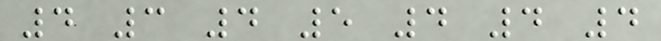4 3 4 5 4 4 4
